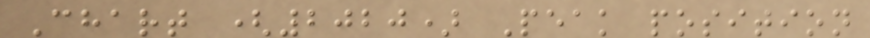Chart (2020) Peak position
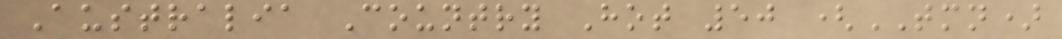Australia Country Hot 50 (TMN)
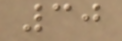30
